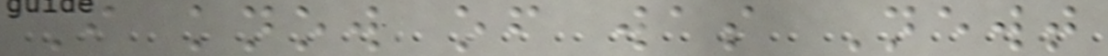I know of was Newt
